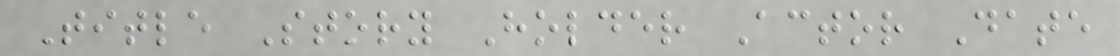Title Story Holder Actor Date
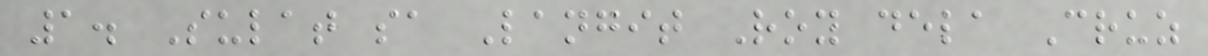1. Sulat sa Langit Roy dela Cruz
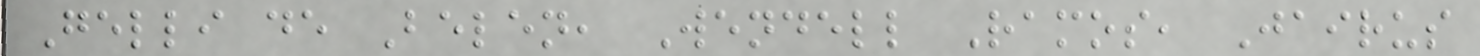Gelli de Belen, Wendell Ramos, Jairus
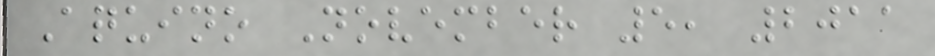Aquino November 5, 2011
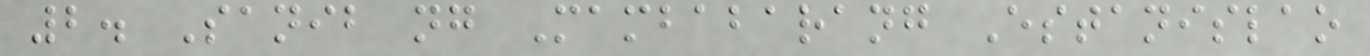2. Sanib ng Mambabarang Estanislao
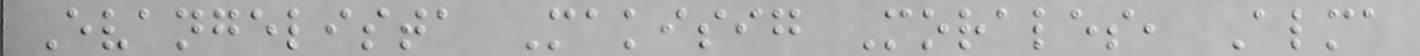Evangelista Makisig Morales, Alma
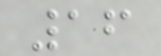16
